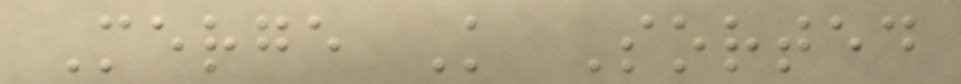Merge K Sorted
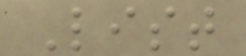List
